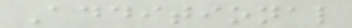Additional
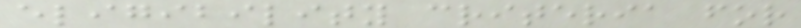eligibility criteria for
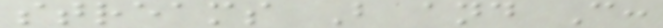streams B and C:
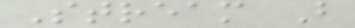Stream B
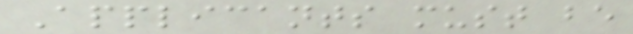Applicants must be
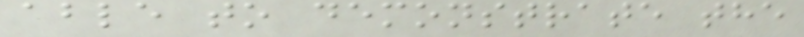able to demonstrate the
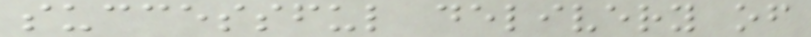successful delivery of
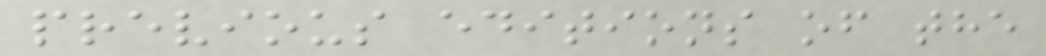previous editions of the
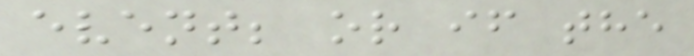event; or if the
